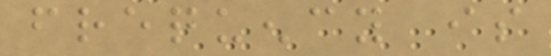frequency is
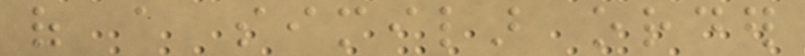of a similar order
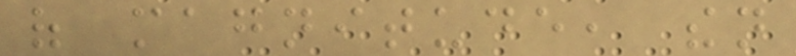of magnitude, then
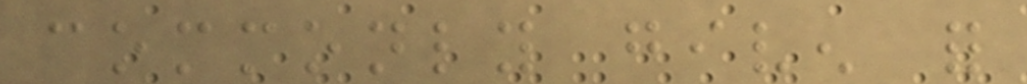commonly given for
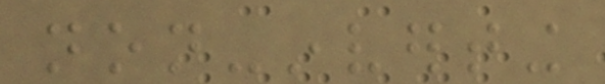non-inverting
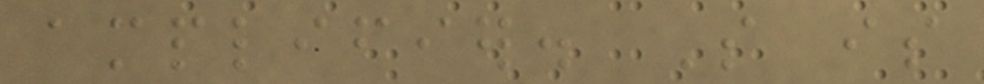amplifier. So is
